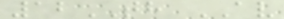12TH AV
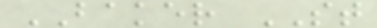BAKER ST
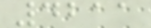4211
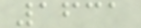1631
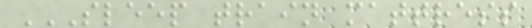SLEEP TRAIN MATTRESS
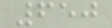650
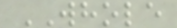WHOLE
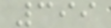399
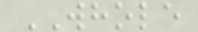WHOLE
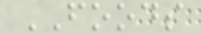FOODS
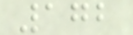172
